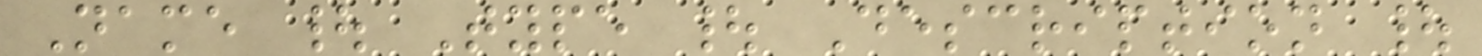Name | Type | Description |
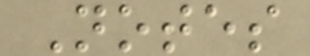Notes
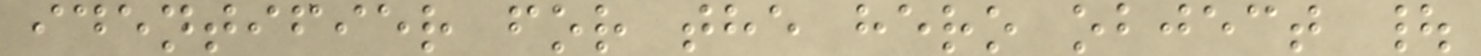identifier for the hero object |
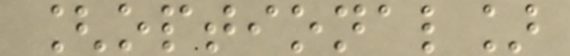[optional]
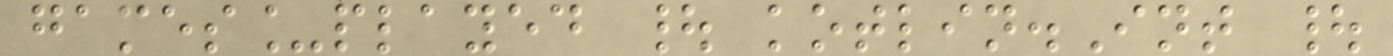games_played | kotlin.Int |
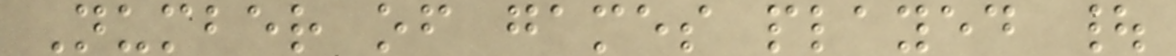Number of games played |
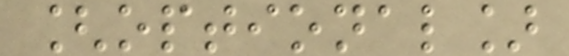[optional]
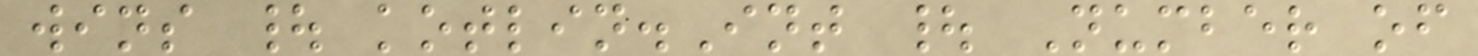wins | kotlin.Int | Number of
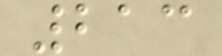213
